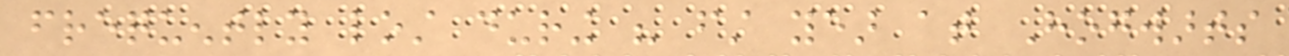frequently lost during his first year at Hogwarts
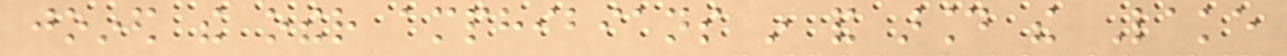joined the other amphibians in and around the Lake
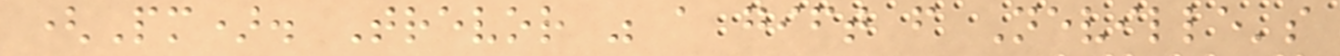(Pm). Trevor was a gift from Neville's
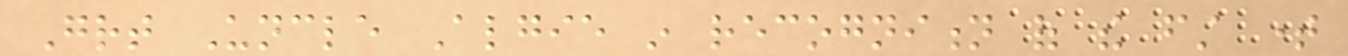Great Uncle Algie in recognition of the first time
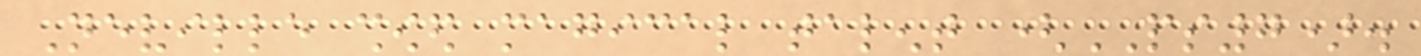Neville showed magical talent (PS7).
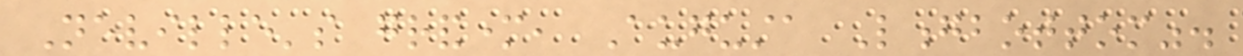Neville's grandmother, Augusta Longbottom".
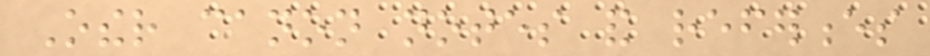Other canon notes and references
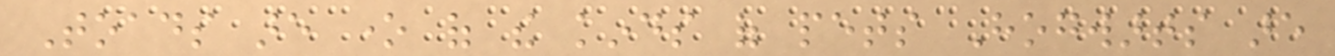Toads are one of the kinds of pets Hogwarts are
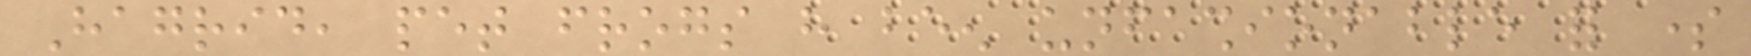Hagrid, pet frogs have been unfashionable for some
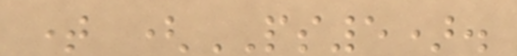time (PS5).
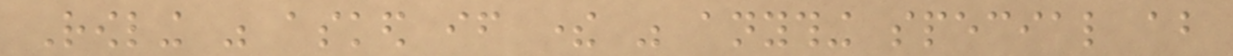Rowling was asked if there was anything special about
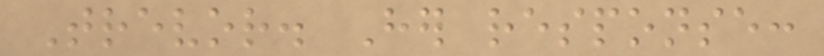Trevor. Her response:
